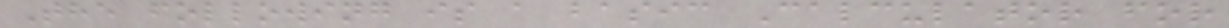The following is a basic Calculator for
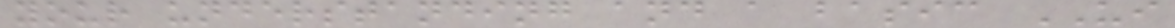your understanding and a basic UI
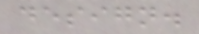design.
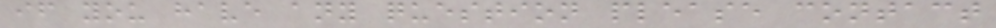if you have any question please contact
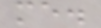me.
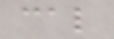cal
